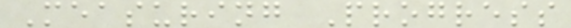Measuring Progress
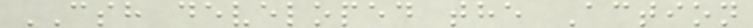CSH developed the Action
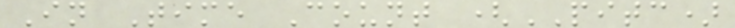In Time Count (PITC)
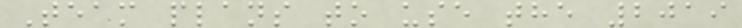Team plans to use the 2019
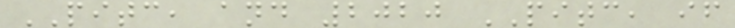PITC, and 2020 PITC, if
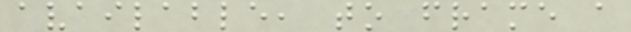available, to frame a
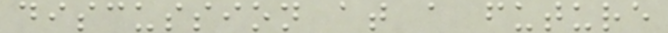discussion at a future
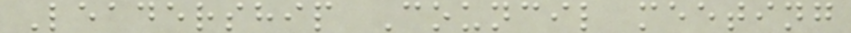Leadership Council meeting
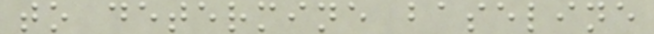to determine baseline
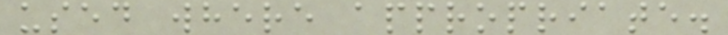used where appropriate.
